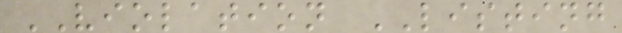VIOLATION LISTING
